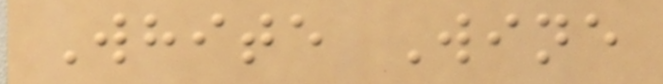White Wine
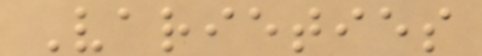Varieties
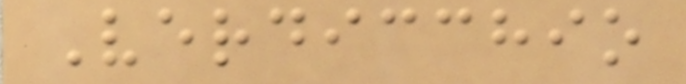Verdicchio
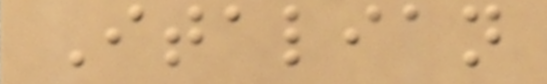Italian
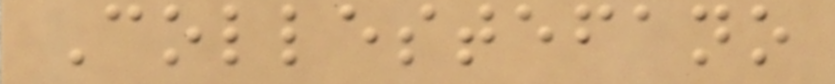Collestefano
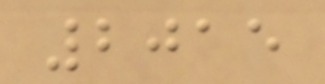2015
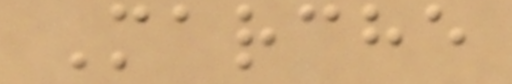Marche
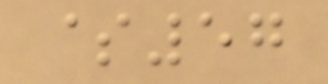$57
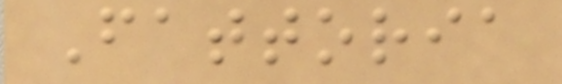Fattoria
